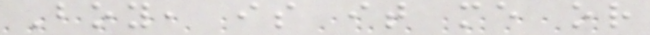Boy, is it me or
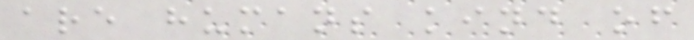are humans kind of
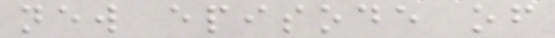new episode of
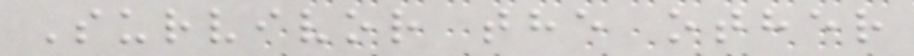Survivor the other
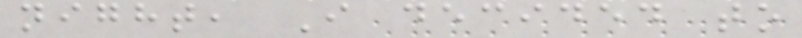night, I decided to
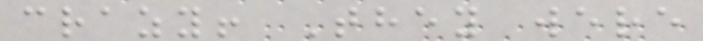crazy! They were
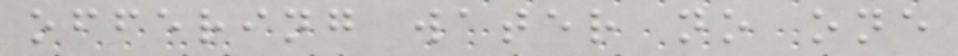offering water no one
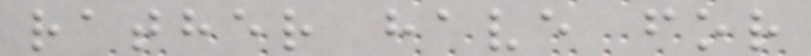rather have for
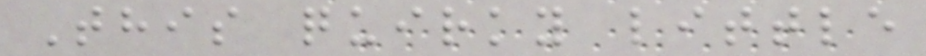This quirky little
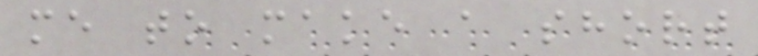me to make a short
